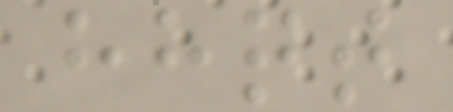hhqt
